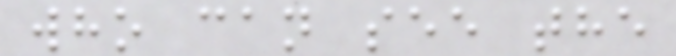who can see the
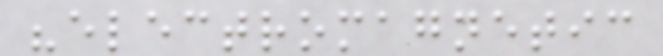"electromagnetic
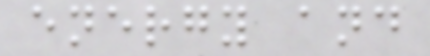energy and
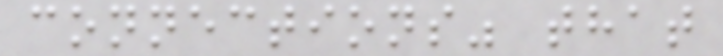connections" that
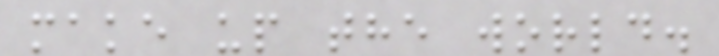make up the world.
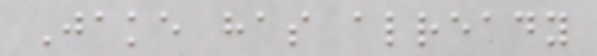Jake has already
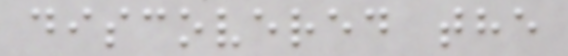discovered the
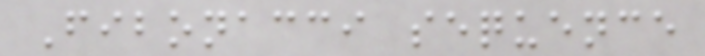Fibonacci sequence
